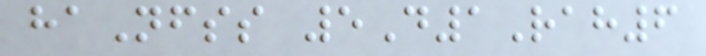haNfss 5D1Rah6
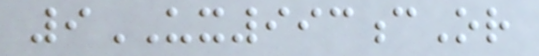9UX993cOr
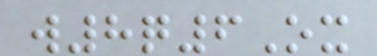w8q6Ox
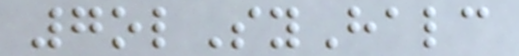7olSyHalc
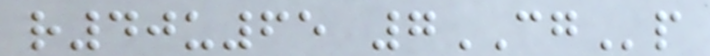r40u65 7CGp
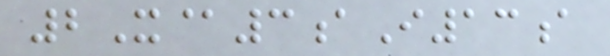2X@3aI13a
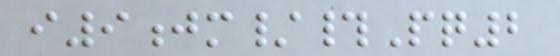i9jm/#Pq2
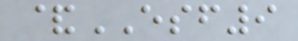&ESF9
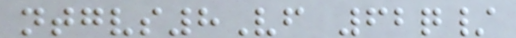ntgvs8Vf 62q/
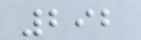292
